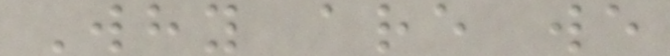Why are we
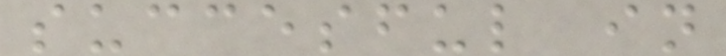succesful in
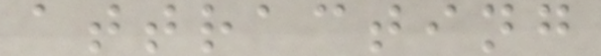attracting
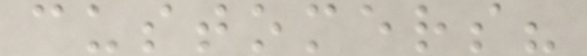customers?
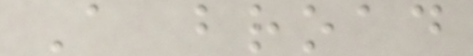A broad
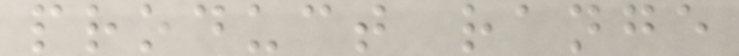product range
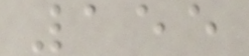155
